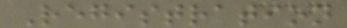Registration
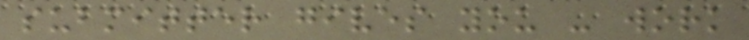submitter gives you - work
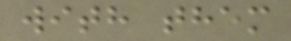with them
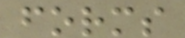forms
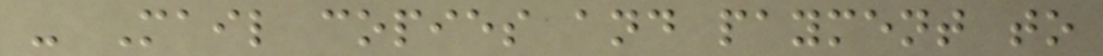- Mail copies and payment to
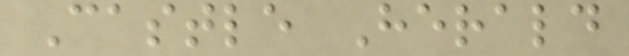Castle Herald
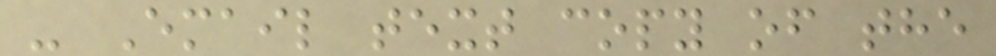- Email text copy of the
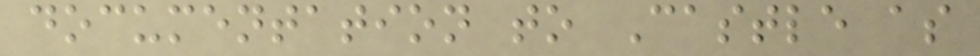documentation to Castle as
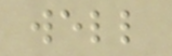well
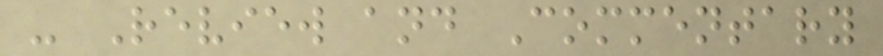- Review and Commentary
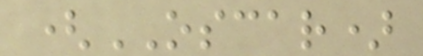(OSCAR)
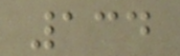134
